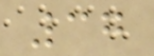37
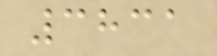3831
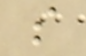s
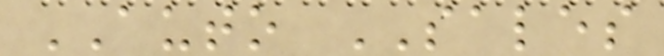AUTO SALES
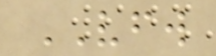VFW
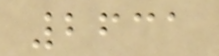2631
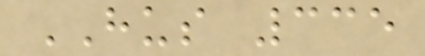HUS 335
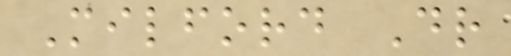Milford Dr
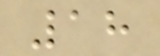18
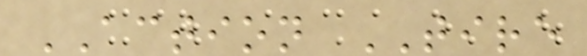ACTION TIRE
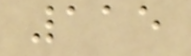115
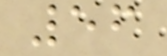56
